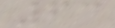63
